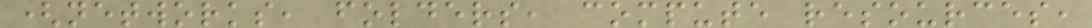(networks, folders, compute resources,
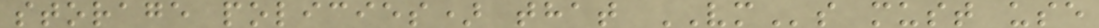storage policies) that VMs must use
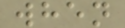when
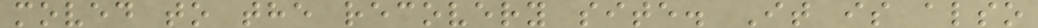moved to the recovery site. It is also
